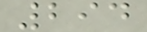294
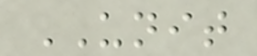UNIT
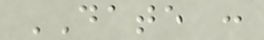DATE :
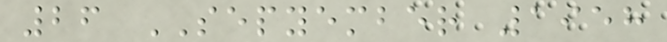26 SEPYEMBER 1958
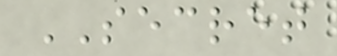SECRET
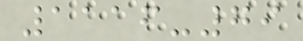1116-79
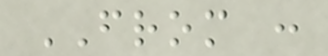FROM :
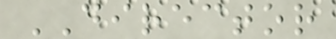DIRECTOR
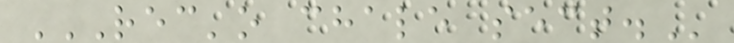REC'O CHALE SECT.
